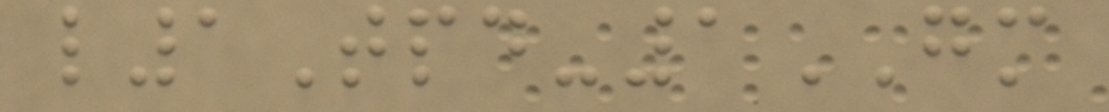l1Tpd-1GM
